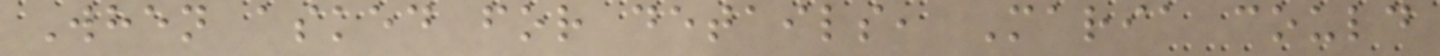When asked for details, Maria could
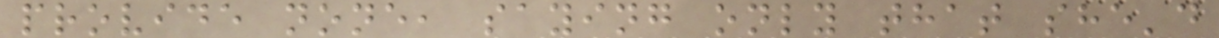provide none, saying only that she'd
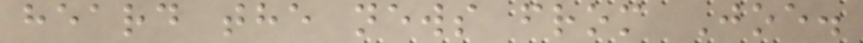heard the news from Joe.
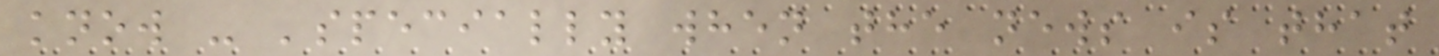know - 'specially when the news is that
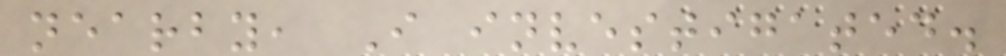nearby, I investigated.
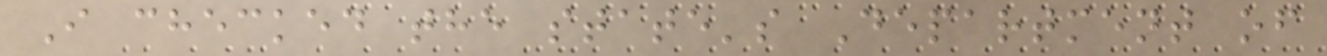I checked the state's Department of
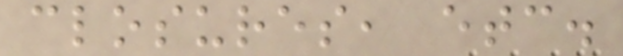closures, etc.
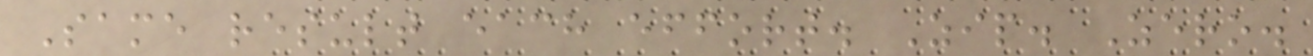Same result each effort. Zip. Zero.
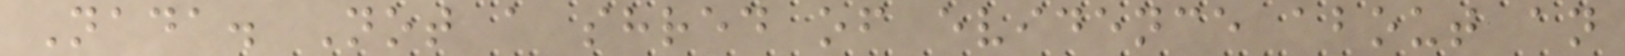Nada. Not a shred of evidence about an
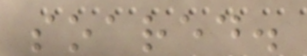soared.
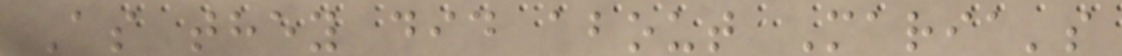As they did about Maria's
